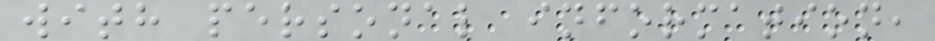with personal information,
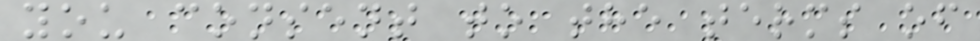you consent to the terms of
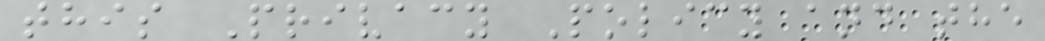this Privacy Policy and the
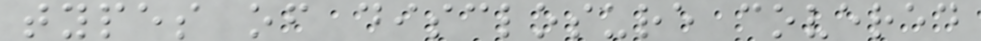types of disclosure covered
